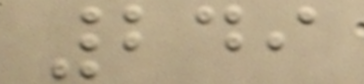249
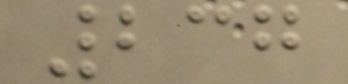237
